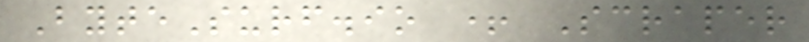ByteSurf.io + Scraper
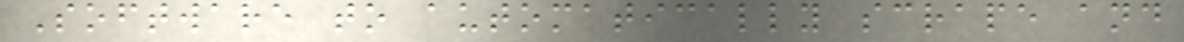Software to automatically scrape and
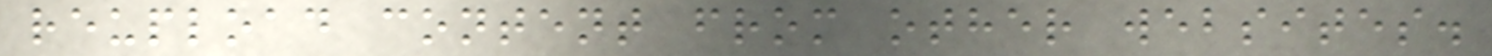reupload content from other websites.
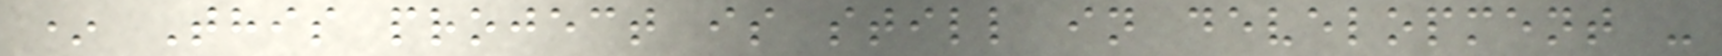* This project is still in development -
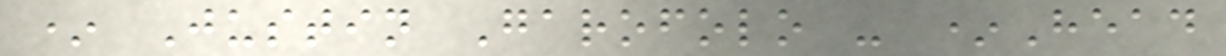* Justin Garofolo - *Head
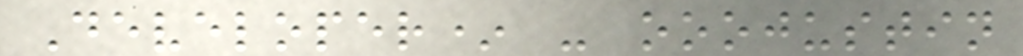Developer* - ooojustin
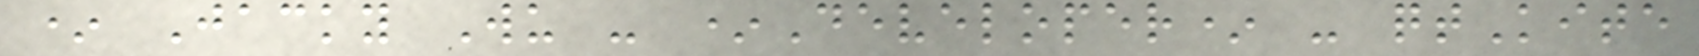* Jacky Wu - *Developer* - qtKite
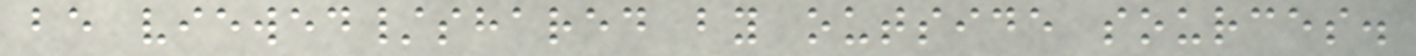be viewed/shared by outside sources.
